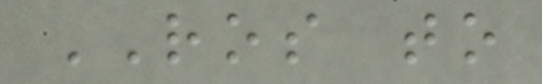ROS to
